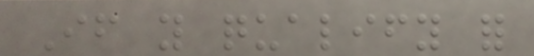If you qualify for
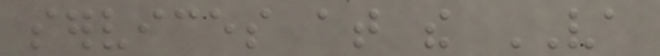services at the VA
